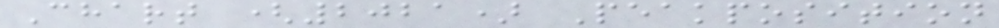Chart (2021) Peakposition
